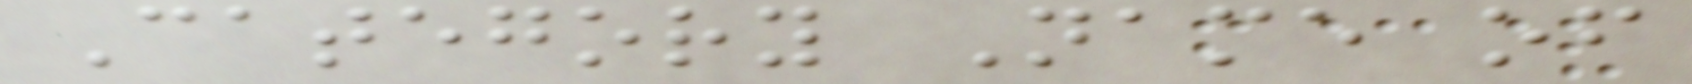Category Name of
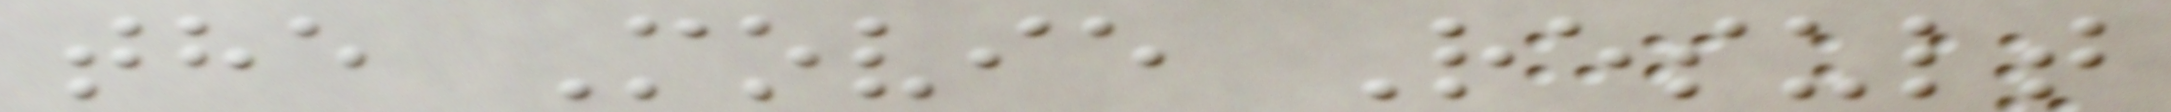the Movie Result
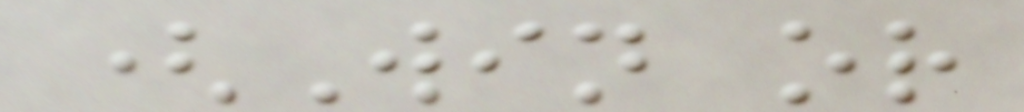(Win or
